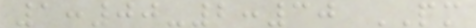1:00-2:30 PM
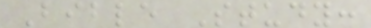Bible Study:
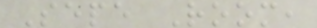Sepe Room,
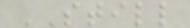STILL
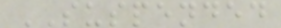SUSPENDED
